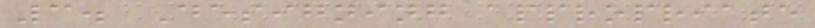3. Designing appropriate
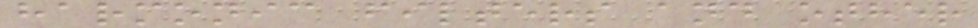harmonic filters and other
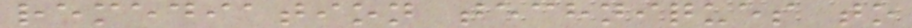remediation techniques to
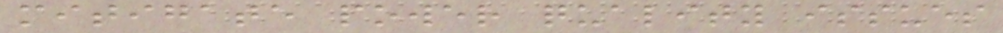mitigate power quality issues
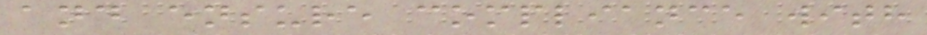and ensure compliance with
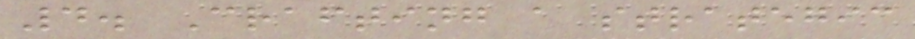4. Crafting a strategic
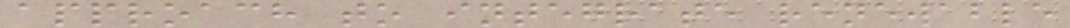approach to integrate renewable
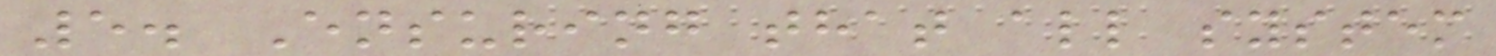5. Ensuring that all system
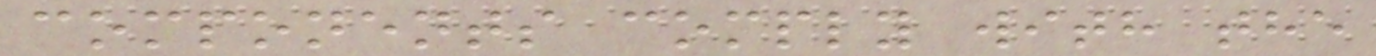components comply with the
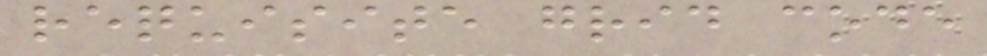requisite grid code
